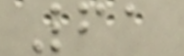61
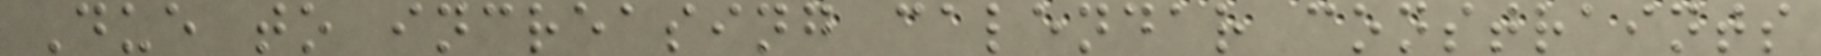Due to increasing calendar constraints
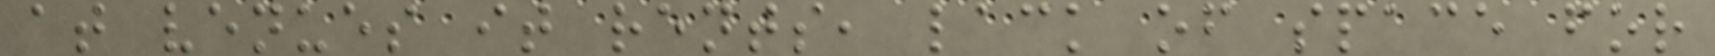at venues it rents, lack of space for
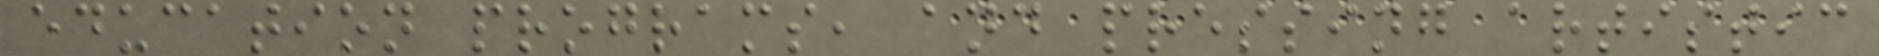education programs, and pressing artistic
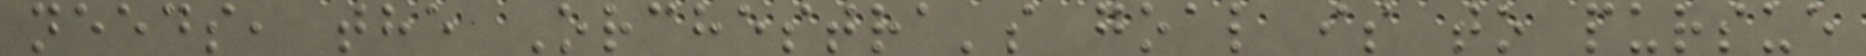needs, the Orchestra's goal is to pursue
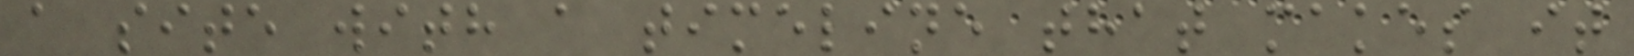a site with a timeline that makes it
